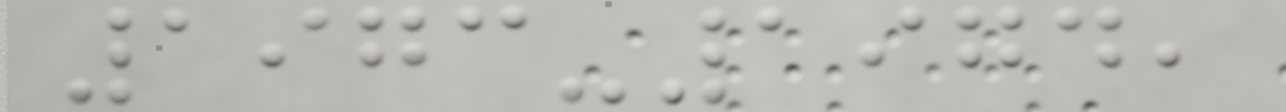1973-1974,
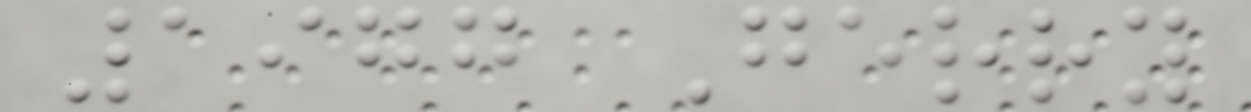1977 Gerry
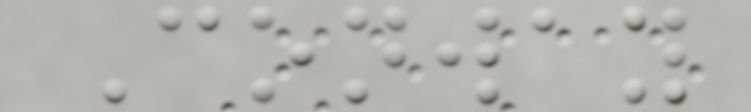Conway
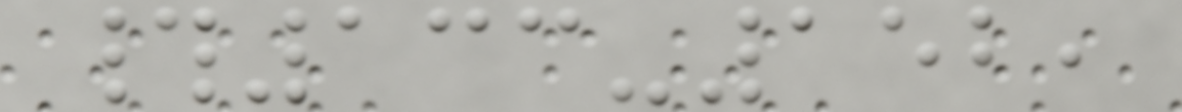#133-152,
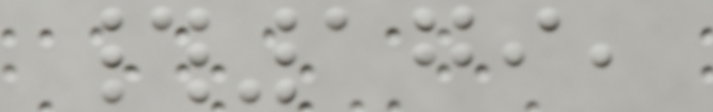#179,
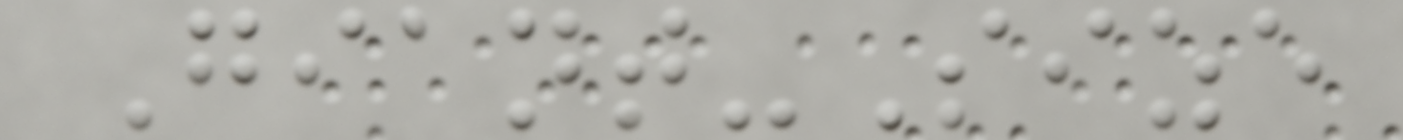Giant-Size
